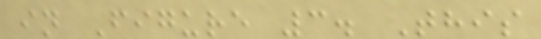in Figure 3. This
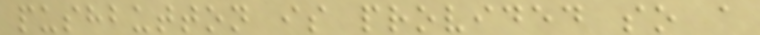pushbutton is provided so a
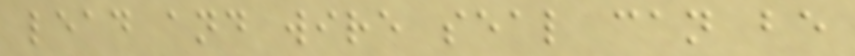lead and wire seal can be
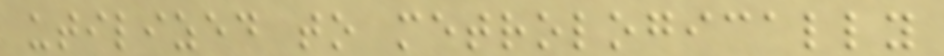utilized to metrologically
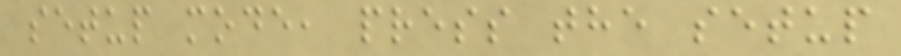setup mode, press the setup
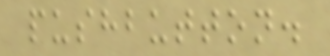pushbutton.
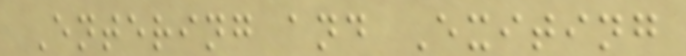Entering and Exiting
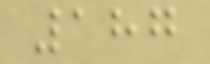187
